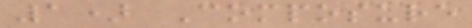1) Composure
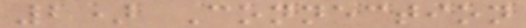2) Connection
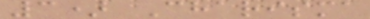3) Charisma
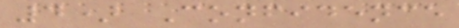4) Confidence
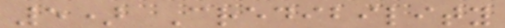5) Credibility
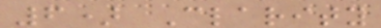6) Clarity
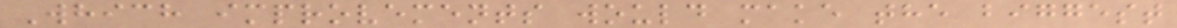Which improvements would make the biggest
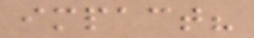impact?
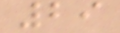29
